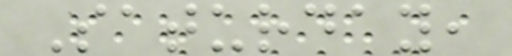Saturday,
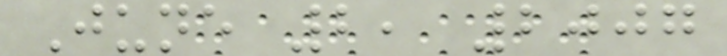June 2, 2007
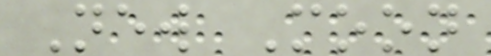New Moon
